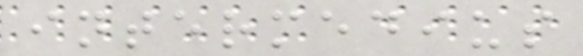intermedius
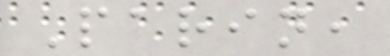Parin,
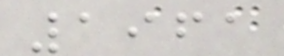1961
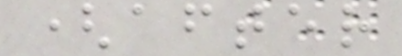(after
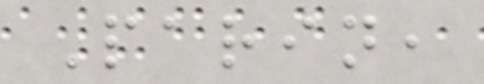Parin,
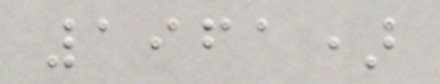1961)
